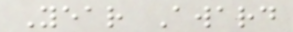Year Award
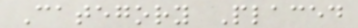Category Placed
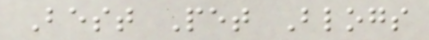Best Pet Blogs
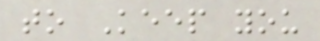to Keep you
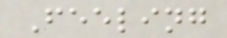Feeling
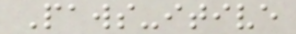Paws-itive
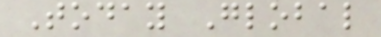Today Global
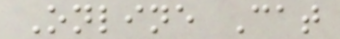Online Cat
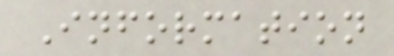Information
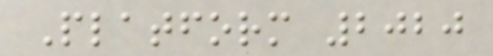Platform 2020
